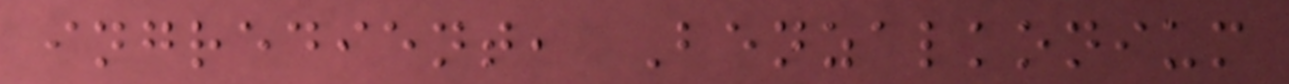ingredient, Benzalkonium
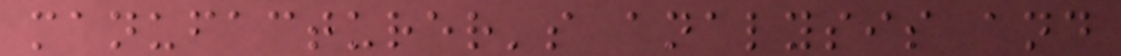manufacturer's analysis and
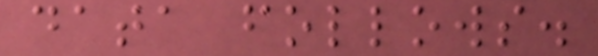data follows.
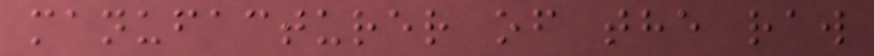manufacturer of the raw
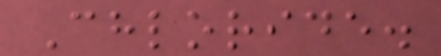Chloride.
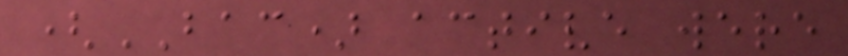(BAC) active were
